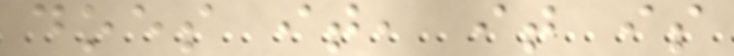does it, it is
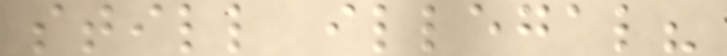still illegal?
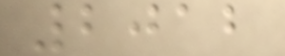2012
